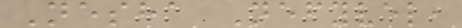Nesha Nefyvel,
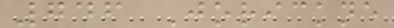746 Jorickne
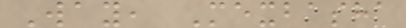Way, Mexbasha
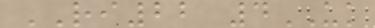RI22 4UK
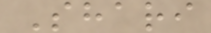Shari
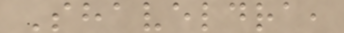Shaveldra,
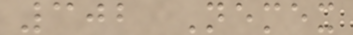302 Nemex
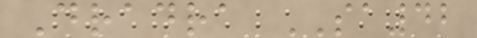Dradra SA42
